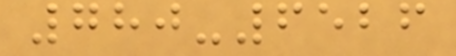780-6526
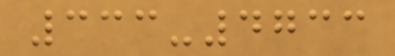333-4733
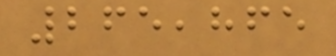265,865
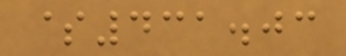$431.03
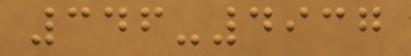346-4937
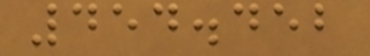454.452
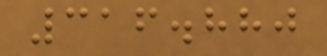316.880
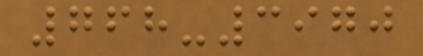768-3970
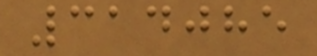314085
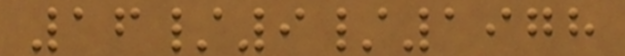16/9/1978
